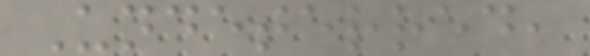Undeterred,
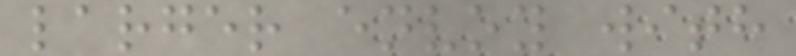larger envoy with
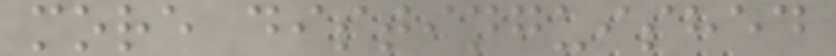more distinguished
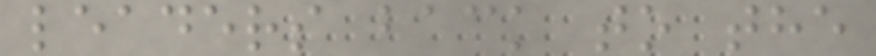leaders back to the
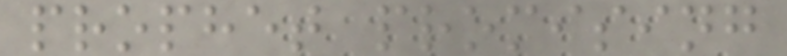prophet promising
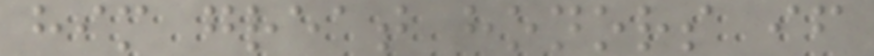him great honors if
